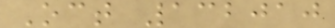Oct 132010
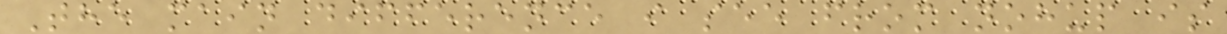The main difference i see from nohup is
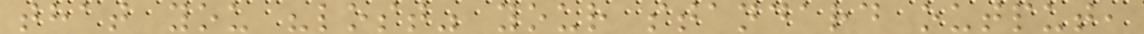that you "lost" your standard output,
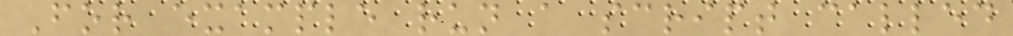For example run a script called
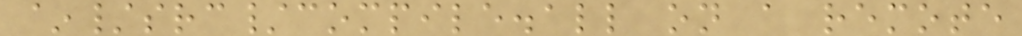~/src/compile.all on a remote
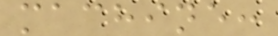machine:
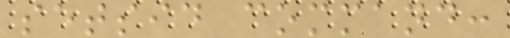setsid command:
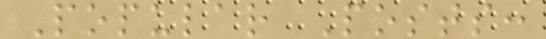Popular Posts:
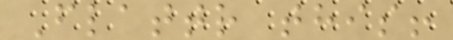Flattr this!
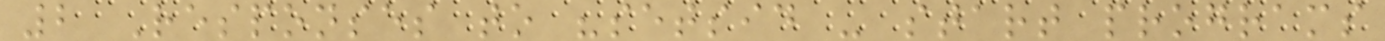2 Responses to "setsid - start programs
